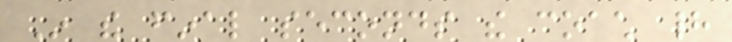In the final seconds the coach had
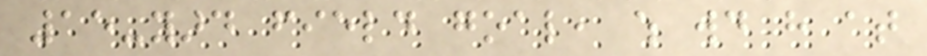15-yard field goal, which would have at
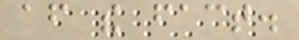after the fact.
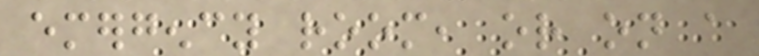emergency room, or on a
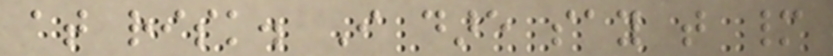at risk. I dare say that many
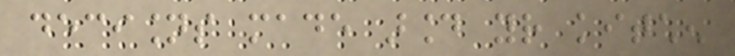decisions made around your kitchen
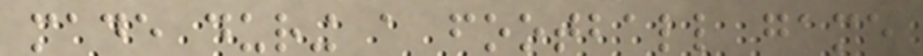made during a football game
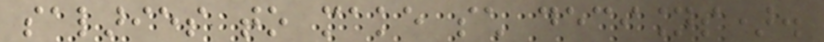salaries to make such decisions).
